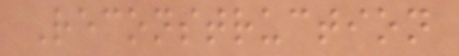Reconstruction
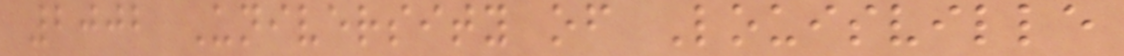2002 University of Louisville
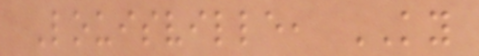Louisville, KY
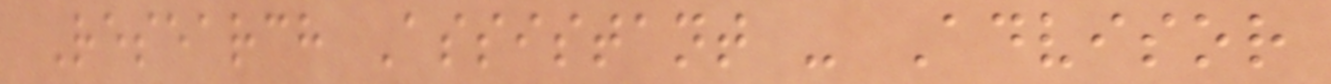Research Assistant - Advisor
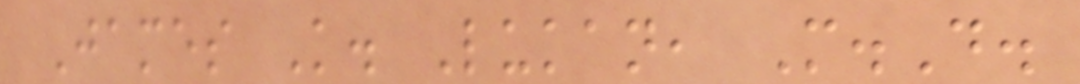James K. Lukan, M.D.
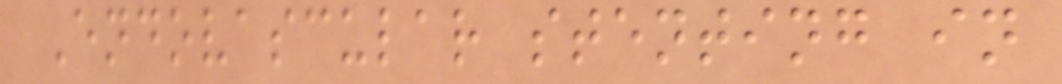Endovascular stenting in
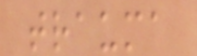trauma
